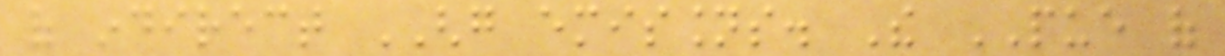of indirect GHG emissions. The PUE of
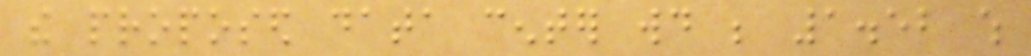the proposed data center would be 1.52 which
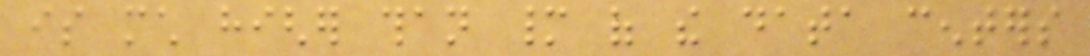is much higher than many of the data centers
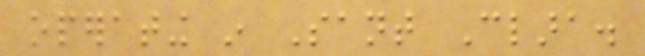operating in Sant Clara.
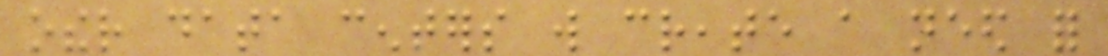other data centers will create a need for
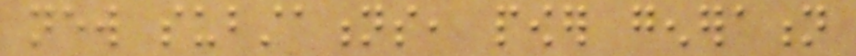new substations, power generation
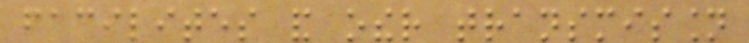facilites and other transmission
